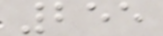255
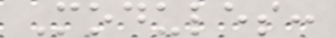Modules:
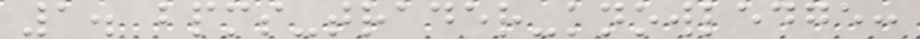1. bpms-trader-knowledge:
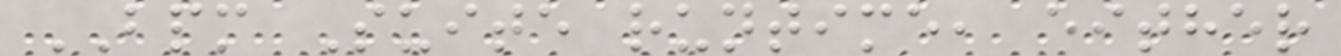BPM Suite runtime, either
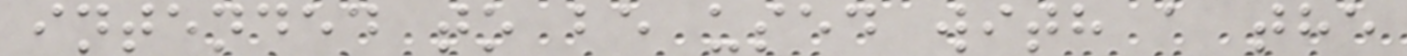intended to be used with a the
